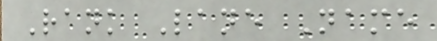Rank Lane Name
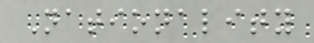Nationality
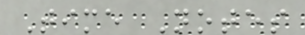Time Notes
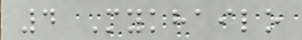4 Mykhailo
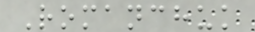Romanchuk
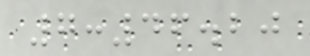7:46.20
